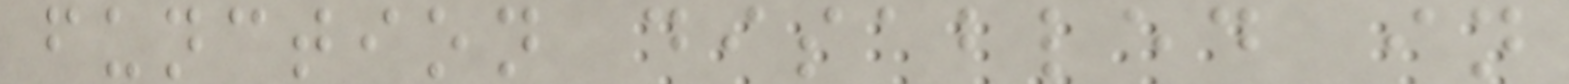function disabled in
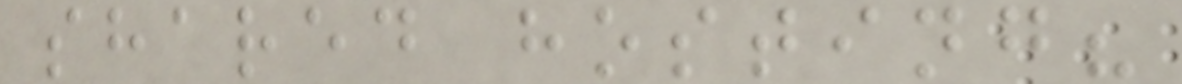shared hosting?
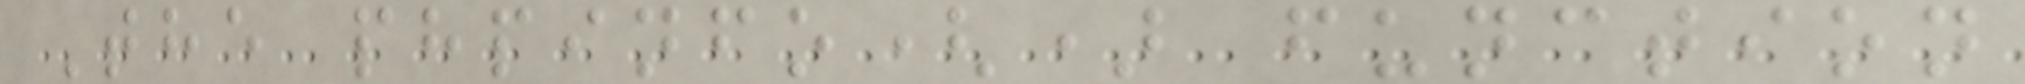The phpinfo() function
